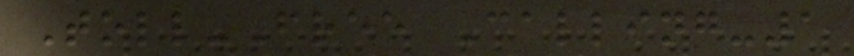Toll-Free Calling-1
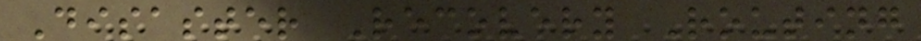Disaster Recovery Routing
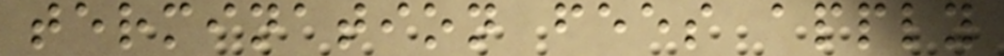termination fees apply
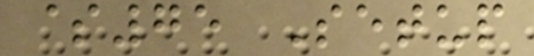$75 Setup
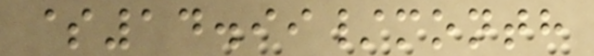$14.99/month
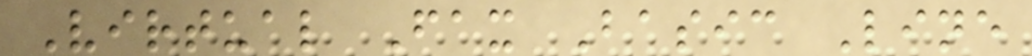Virtual Fax Basic Line
